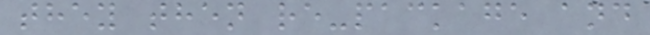they then re-package and
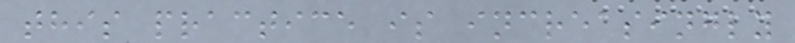this practice is increasingly
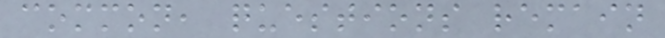common, questions remain
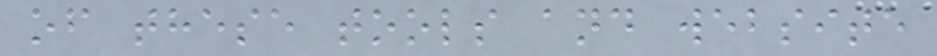of these tools and website
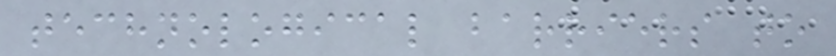technological barriers to
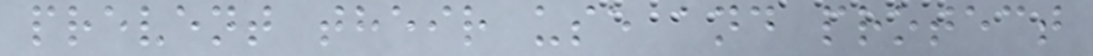prevent their use and protect
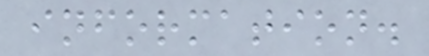information.
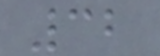32
